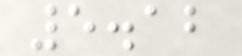5.12
